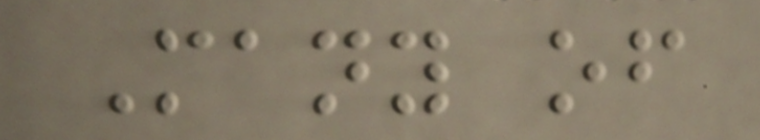Many of
